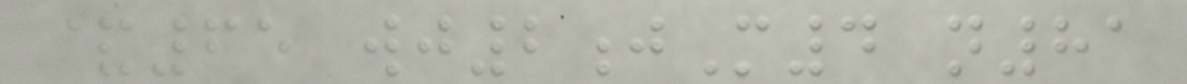&65 wj2jM4 n81
